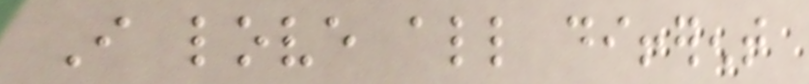I love all different
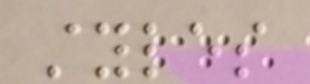styles
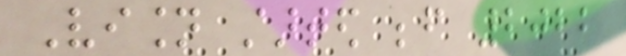Vision started before 2022
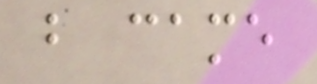but came
